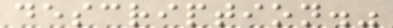description."
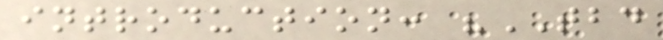introduction: "TBD
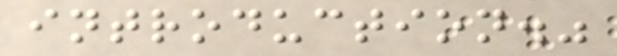introduction."
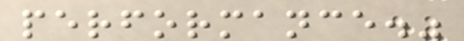performance."
